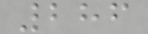286
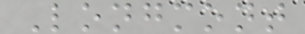Longmont
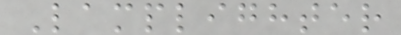Lamplighter
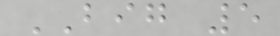BIG 5
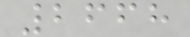2668
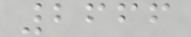2666
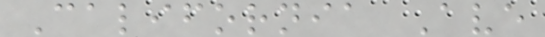California Ave
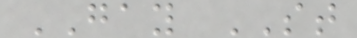GAY ST
